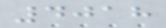4018
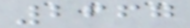2667
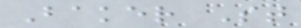Baker St
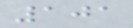101
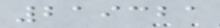219321
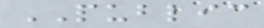PUBLIC
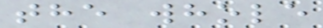the whole
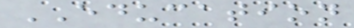EDUCATION
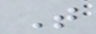T
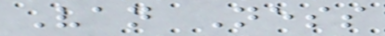Van Ness
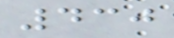430
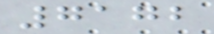7172
